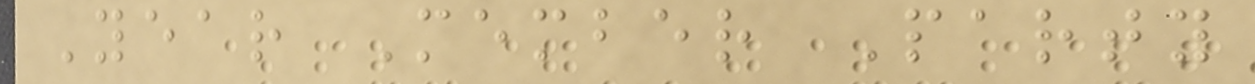Year Member Party
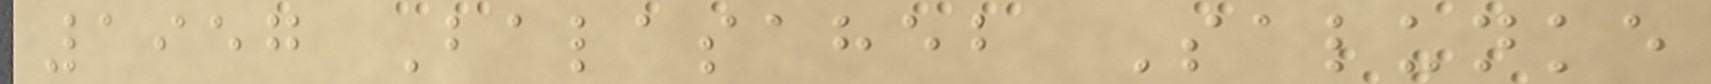1957 Balasaheb Salunke
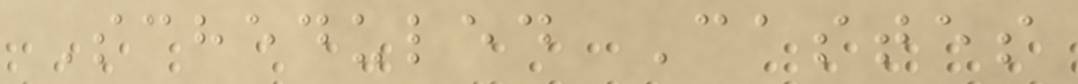Scheduled Castes
